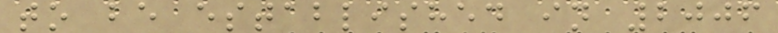to be established in 2006
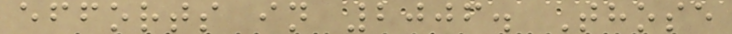efforts in 2006. Those
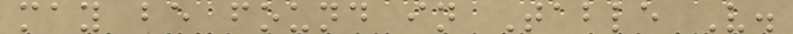may be found in Table V.
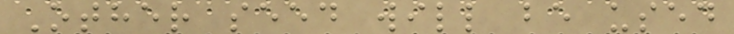Other seed will be used
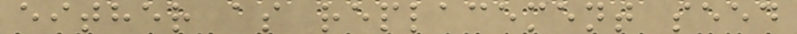either as replacement seed
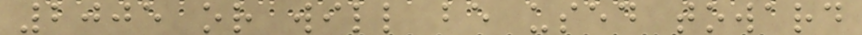2005 or will be used toward
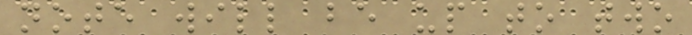note will be up to two
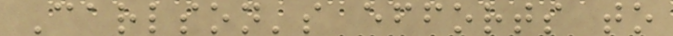Carlson's efforts to
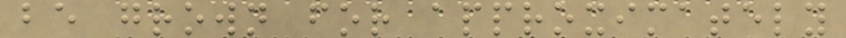be grown for approximately
